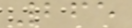265
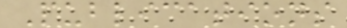Publications
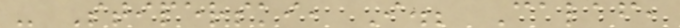- Stiperski, I.; Calaf,
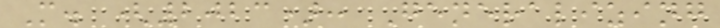M. (2023): Generalizing
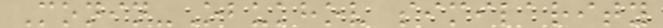Monin-Obukhov similarity
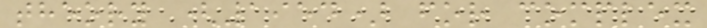theory (1954) for complex
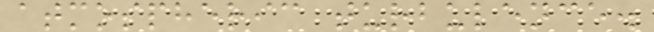atmospheric turbulence.
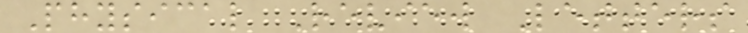Physical Review Letters
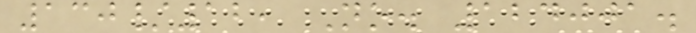130/12, No. 124001.
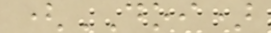(DOI)
